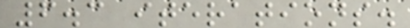6.3 iterations.
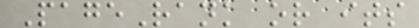PageRank or its
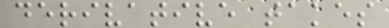derivative takes
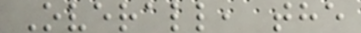Overall, the
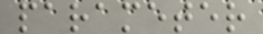parameter
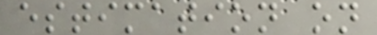estimation on
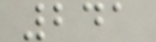241
